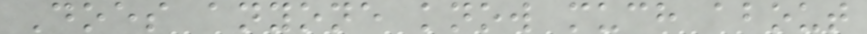Does anyone know much about
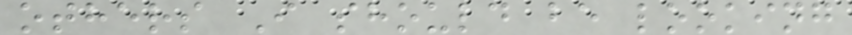others I should be looking
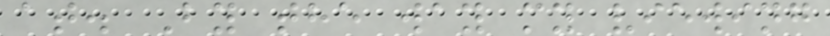at. By the way my viewing
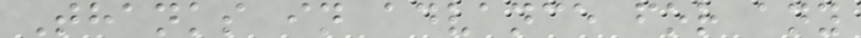Thanks in advance for any
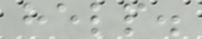help.
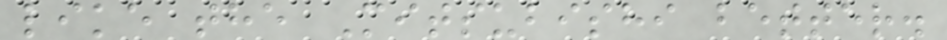like the Mitsubishi better.
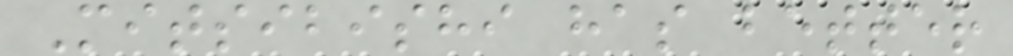Mitsibishi has better
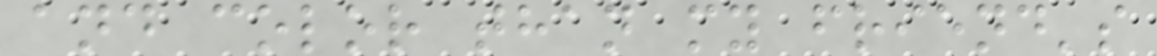and color than my friend's
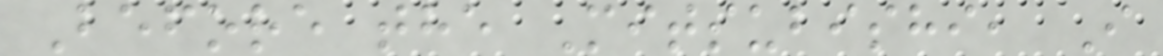Before the Mitsubishi, I
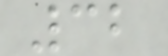32
